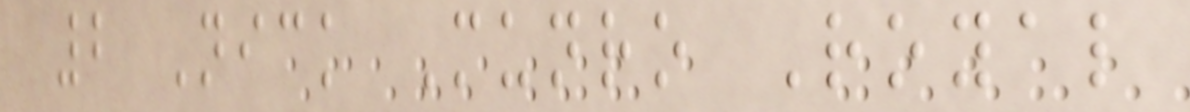2 Nick Munro Royal
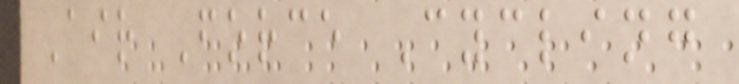Air Force Cycling
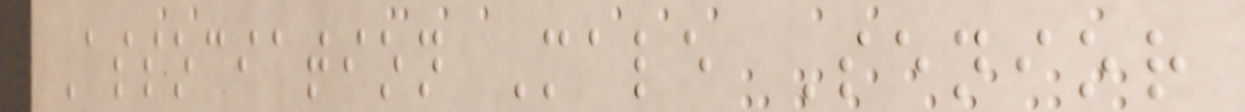Association Male Senior
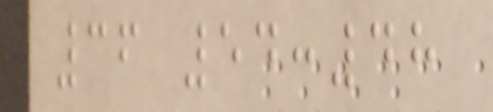36 54:48
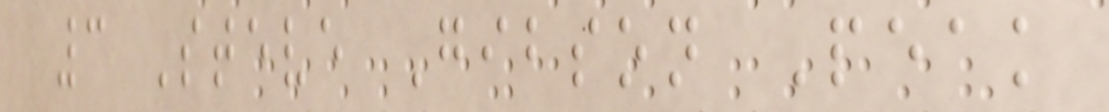3 Steve Gibson Peak
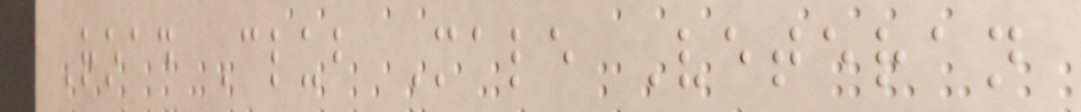Road Club Male Veteran
